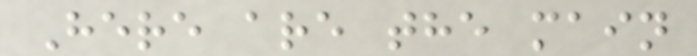Here are the main
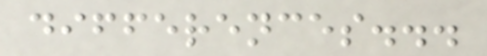differences...
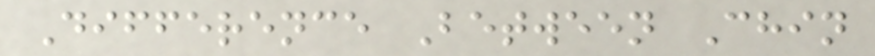Difference Between Chin
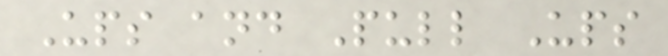Ups and Pull Ups
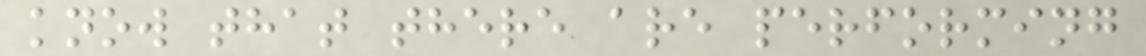know that there are performing
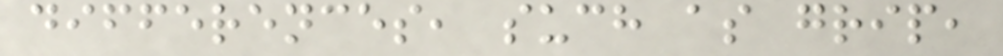differences, such as grip,
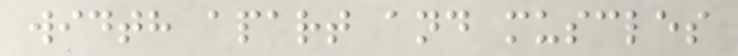width apart and muscles
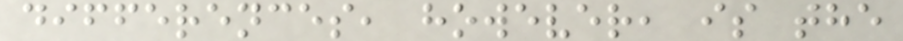differences, however, is the
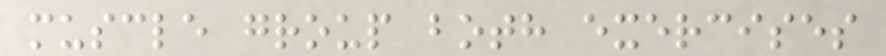muscle group both exercises
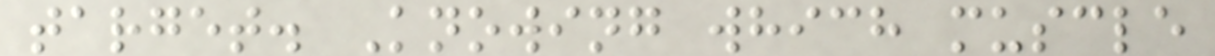target. Knowing which muscle
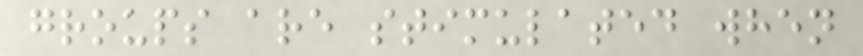groups are stimulated when
